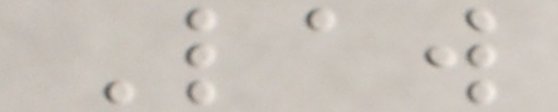Law
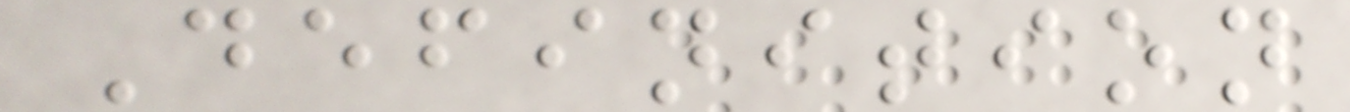Definition
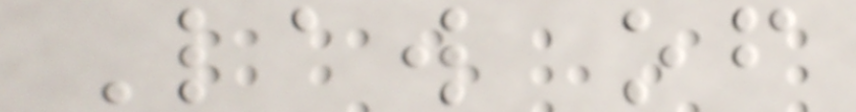Law of
